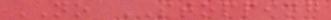NO STOPPING
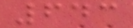643
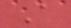A
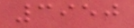3950
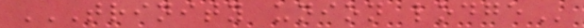TRINITY UNION LODGE
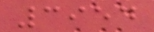3954
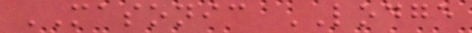MASONIC LODGE
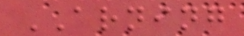ARNING
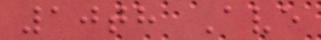10th Ave
